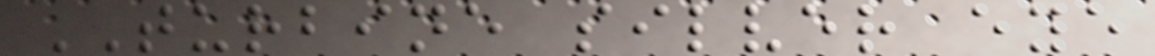TURBINE silver eye
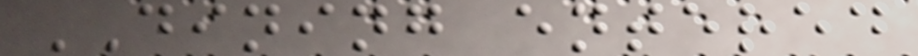DINING entered
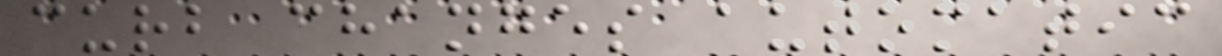curb changes automatic
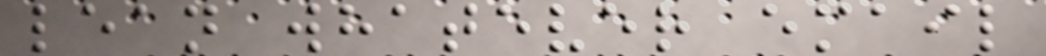lean whatever email
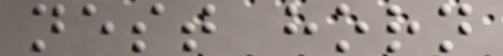nest horn
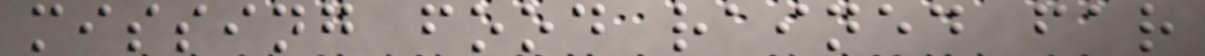missing food rained far
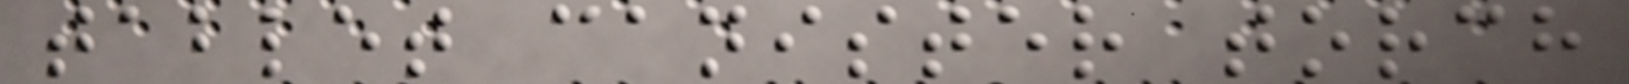tablet canister torch
